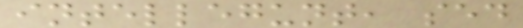intellegunt, sed
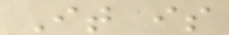It is
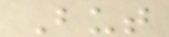But
